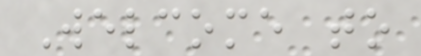Welcome to
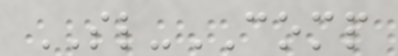SL-COMP
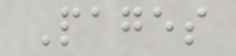Pages
